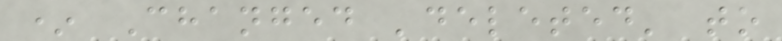* Changed 'deleted' to
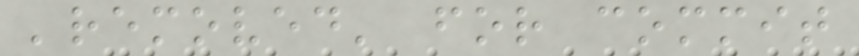'removed' for commit
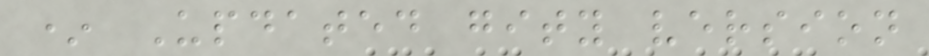* Updated gity version
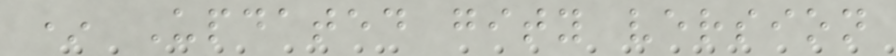* Updated gity version
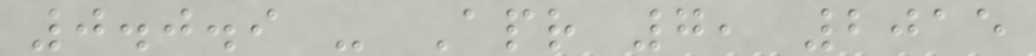0.0.9 - Apr 7, 2015
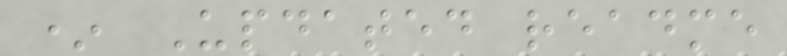* Updated readme
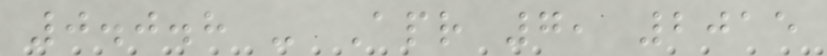0.0.8 - Apr 7, 2015
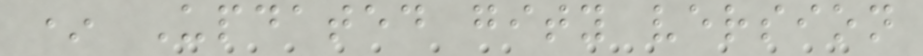* Updated gity version
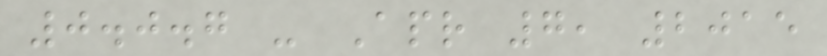0.0.7 - Apr 7, 2015
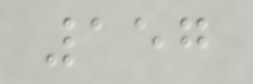157
